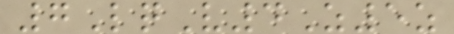7LqV4Z5z
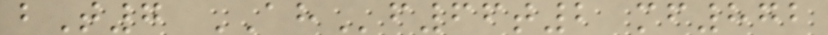bT7 AHf66t2 mf872
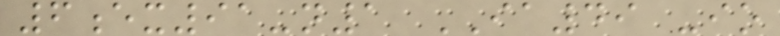6ex91-n1 IA49 -io
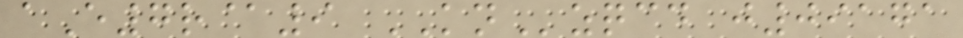aE7r@9 KNzqcd j09171
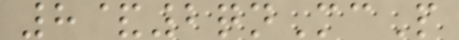8&2qnMcP
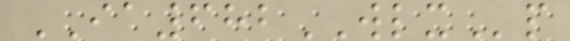IA682WLXp
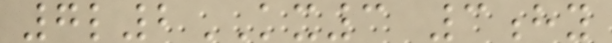7l2KX3 3hy
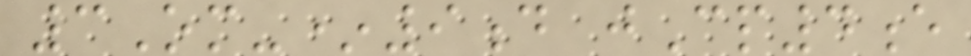3Om-*9d jCp4e
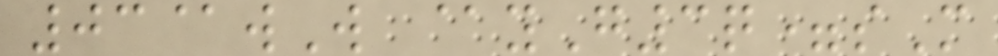03@wW @yG3q=sM
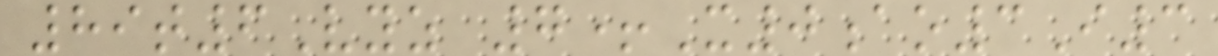89t6Vyz 7+X0ao3I3
